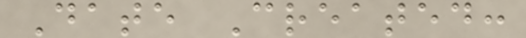Date Created:
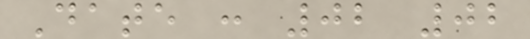Date : 02 02
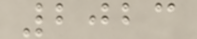2023
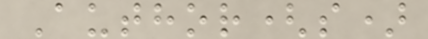Author(s)
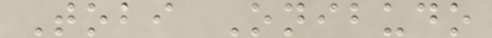Tobi Onibudo
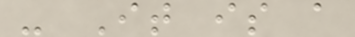- It is a
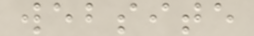website
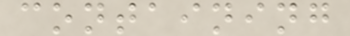containing
